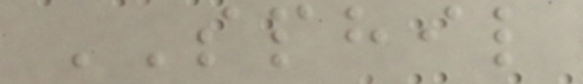SPHIL
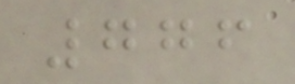776
